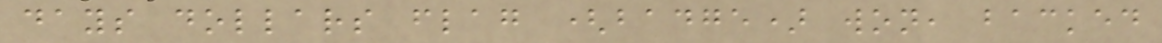days dollars flag (badge) won, backed
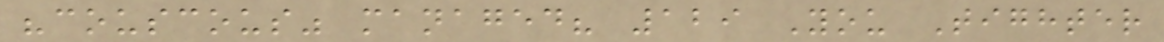"couscous" managed? 129 You Tighter
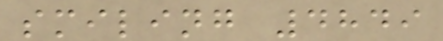smiling 4849
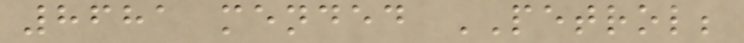8681 mended PETROL;
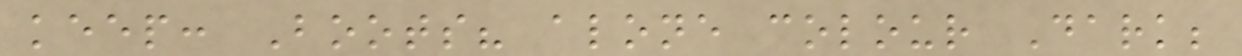keep: Boots? alone colour Dark;
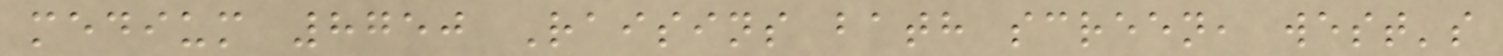medium 8750 Raisins bath screen, west's
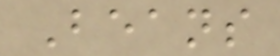Beans
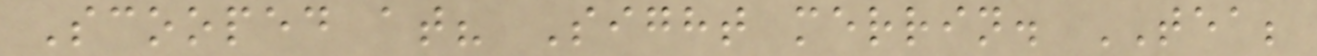Scooped at? Sight merrin. TEA;
